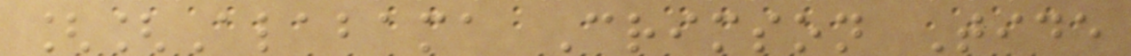[[Alabama Crimson Tide
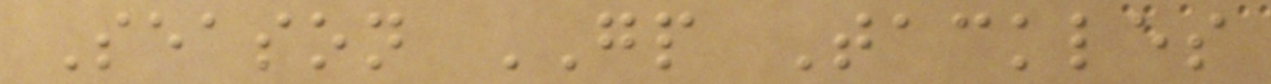Season GP Tackles
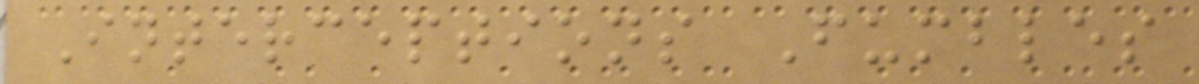Interceptions Fumbles
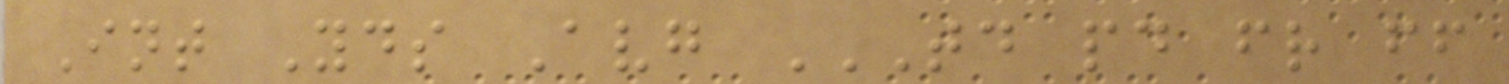Int Yds Avg TD PD FR FF
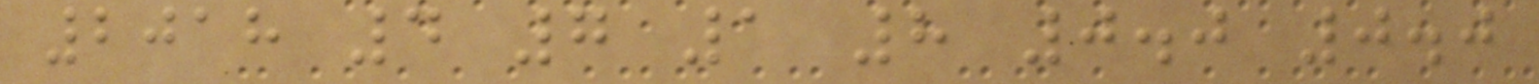2018 4 7 1 8 0.0 0.0
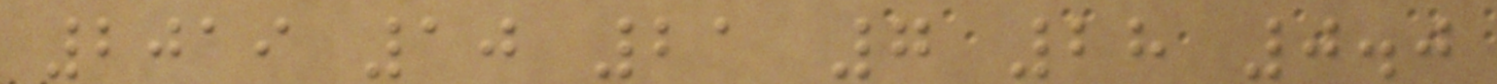2019 10 21 7 28 0.0
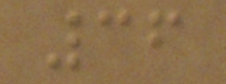36
